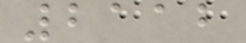2112
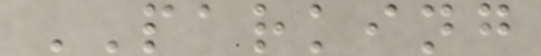PARKING
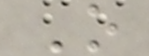O
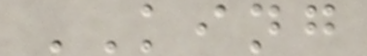KING
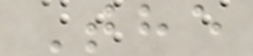The
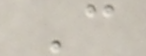C
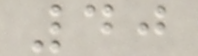40
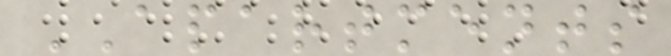APARTMENTS
